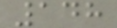148
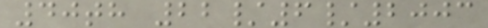40th 22/6/2003
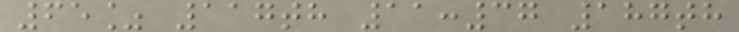65% 117th 11:37 187th
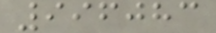996083
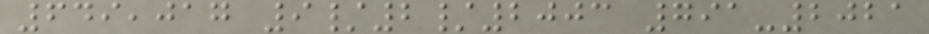649,017 9/2/2003 791-2021
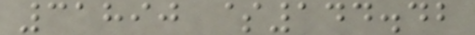31890 $144.42
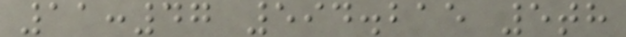11:47 594.215 5th
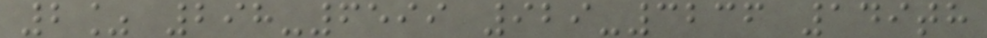2% 298-6599 929-3236 149th
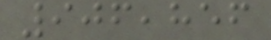906,856
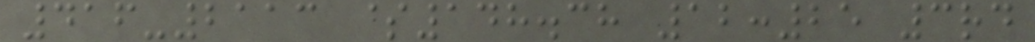416-2113 $148.38 12:25 3rd
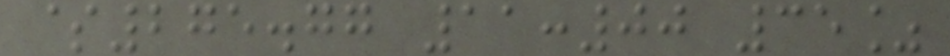$275.77 11:00 35%
